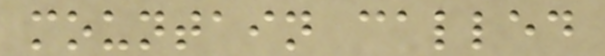mountain called
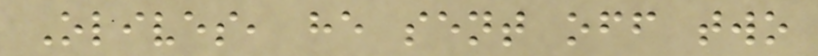Olives, he sent off two
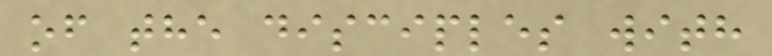of the disciples with
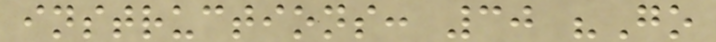instructions: 30 "Go
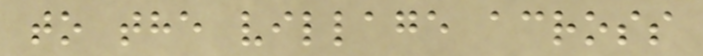to the village across
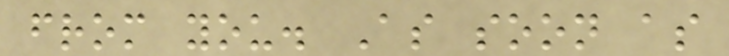from you. As soon as
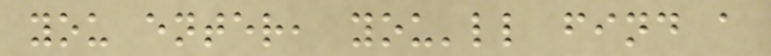you enter, you'll find a
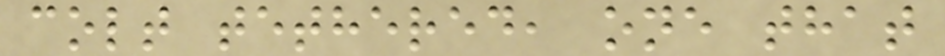colt tethered, one that
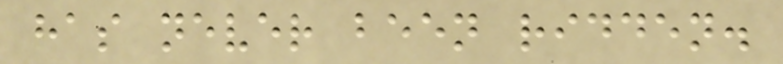has never been ridden.
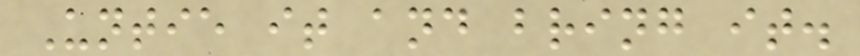Untie it and bring it.
